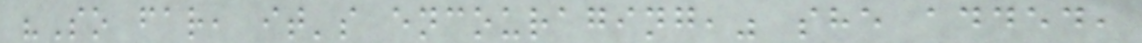"So far, it's encouraging," she added,
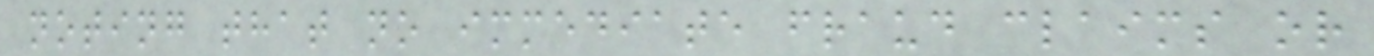noting that no immediate fraud claims or
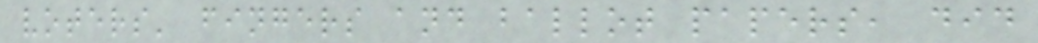voters' fingers and ballot papers, did
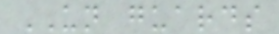UN guards
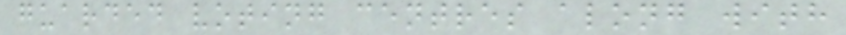guarded voting centres along with
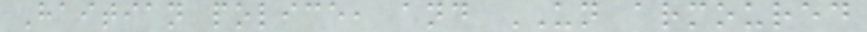Haitian police, and UN armoured
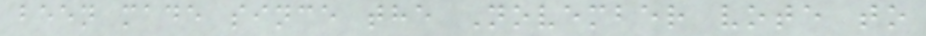been made since the November vote to
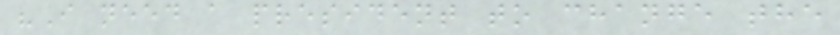"I need a president to change the
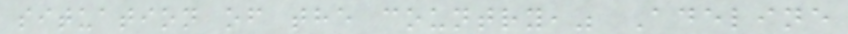situation of the country," Adeline
